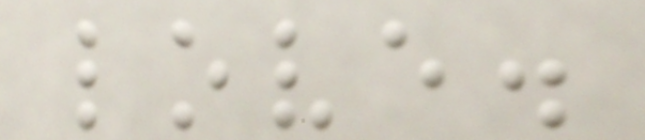love.
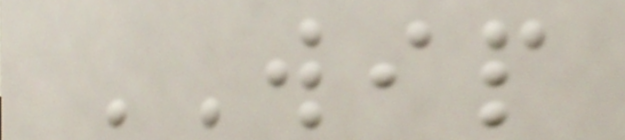WIP
